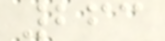263
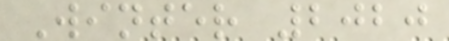Winter 2020
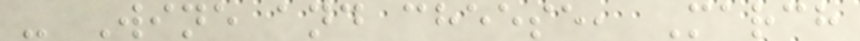- Wine and cheese, March
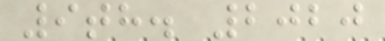9th. 2020
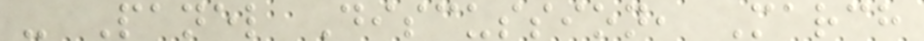- Panel Discussion, March
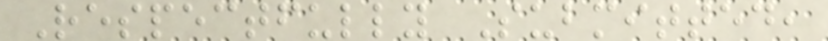Respectfully Submitted,
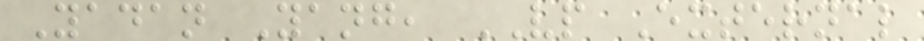Yadan Yang, VP External
